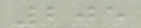205
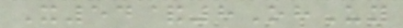X54&8OhUy
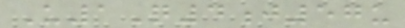U1Q4j57u
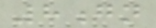8gn
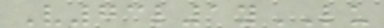V73l1yLU
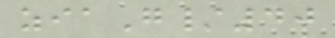ziaG/40
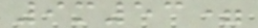9m53=
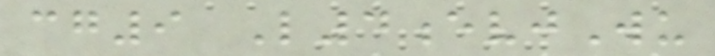cg9 L4evjWu
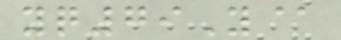yq79Y@
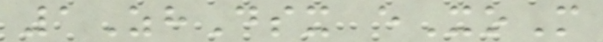1ZhDsx eXoM
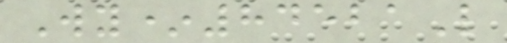Wy*84521L
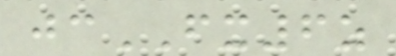jcFX6z
